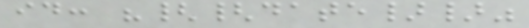id: "{{date}}"
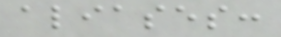aliases:
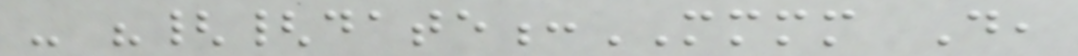- "{{date:MMMM D,
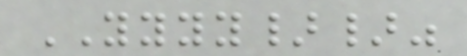YYYY}}"
